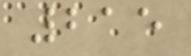215
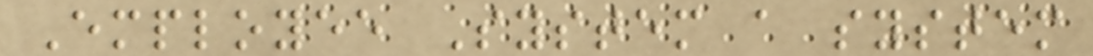Employee System a system
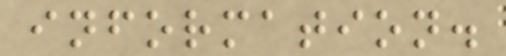information.
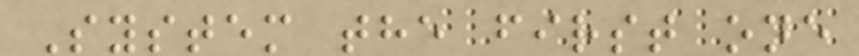System the first one
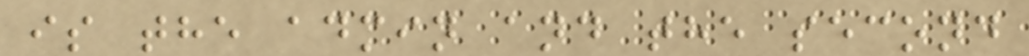is the admin and the second
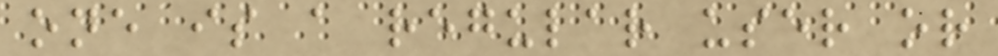one is a regular user or
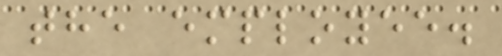the employee.
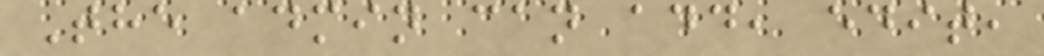The admin can add, edit,
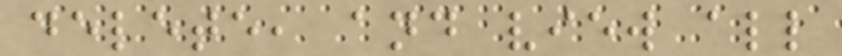delete, and view all
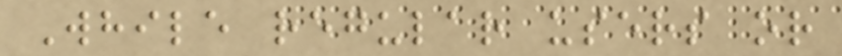While regular users or
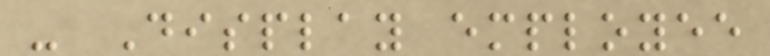- Display employee
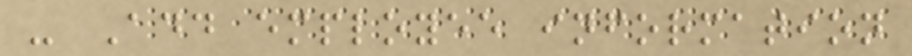- Add employee information
